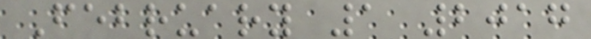February 1 2017
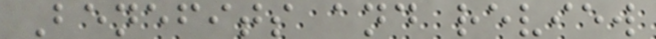Benefits and review
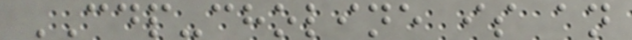CDP-choline is an
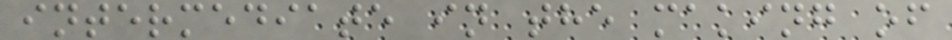intermediate in the making of
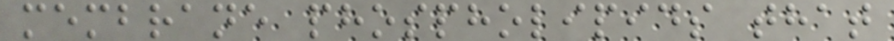membrane phospholipids that
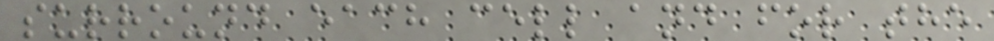surround each cell and for the
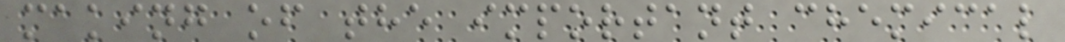making of the important chemical
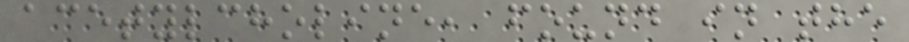acetylcholine, found in the
